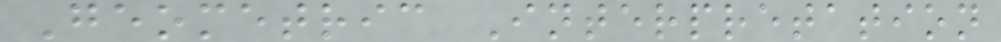Geometric Interpretation
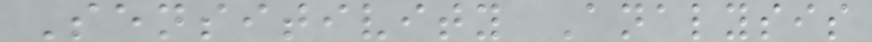Sensitivity Analysis
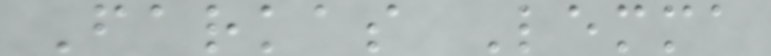Farkas Lemma
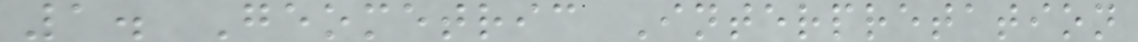1. Geometric Interpretation
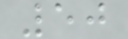50
